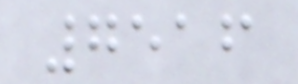7516
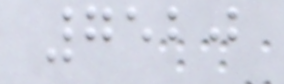7520
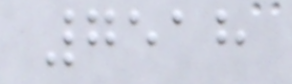7518
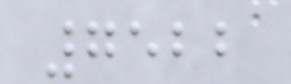7522
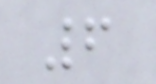6
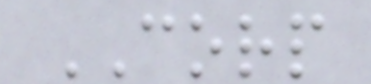CORP
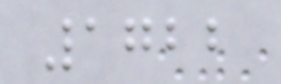1722
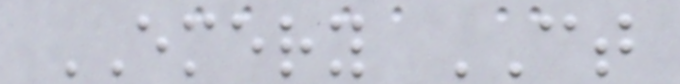EMERY CT
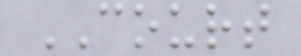COURT
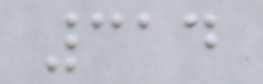314
